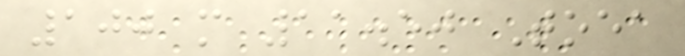100 m 11.50 Toea
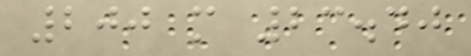200 m 23.40
